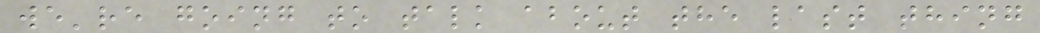we're going to talk about the last thing
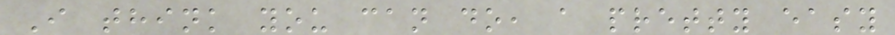I think you can do, a pretty easy
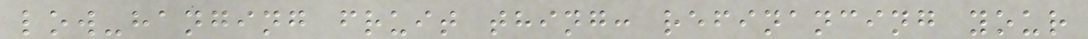low-hanging fruit thing: refinancing your
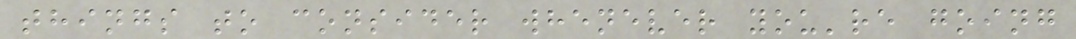things to consider whenever you're going
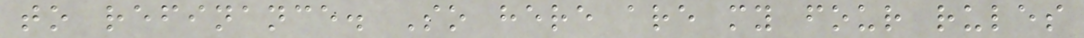to refinance. So here are my four rules
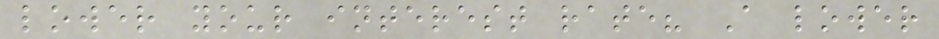lower your interest rate? A lower
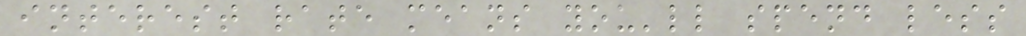interest rate means you'll spend less
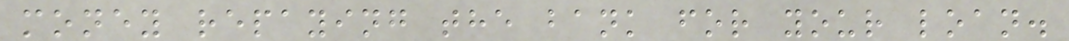money repaying the bank for your loan.
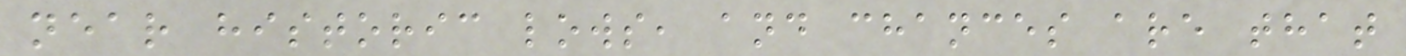near historic lows, and chances are that
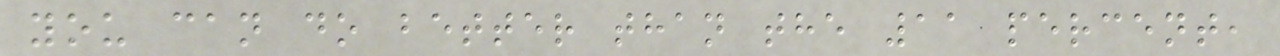you can do better than the 11 percent,
